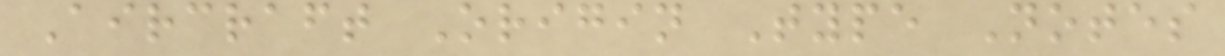Aircraft Origin Type Notes
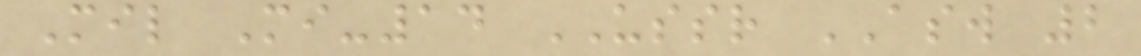Mil Mi-14 USSR ASW 2
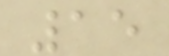15
